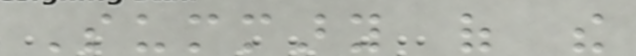Summary of the
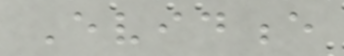Evidence
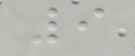9
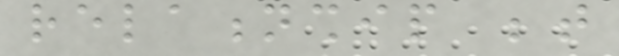relationship between
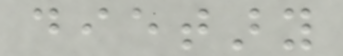dietary
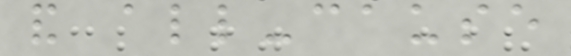and all-cause
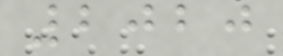2020
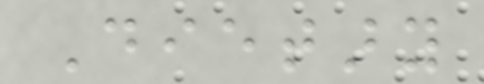Dietary
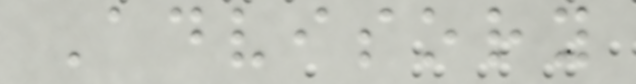Advisory
